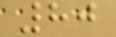80
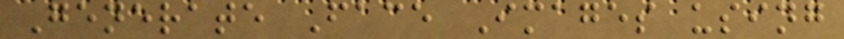Generate Face Images using
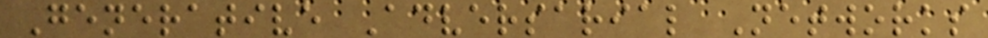Generative Adversarial Networks
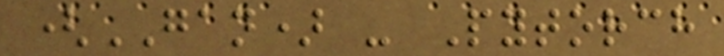(GAN) - Pytorch
